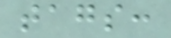tags:
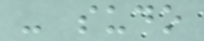- sudo
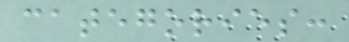categories:
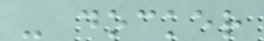- docker
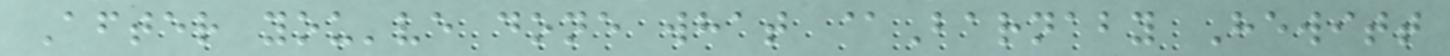After you've done what @Barnaby Hewitt
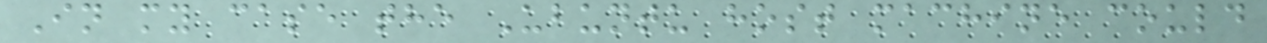In my case the Ubuntu host machine could
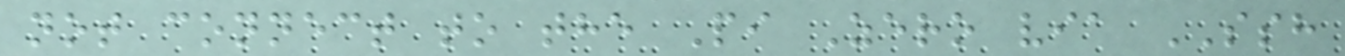not connect to the Pi Zero via SSH
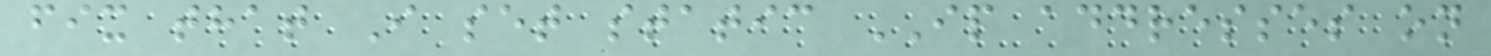fix that I set static IP addresses on
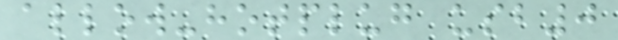allow-hotplug usb0
